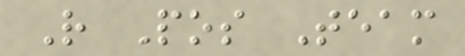R Pos Team
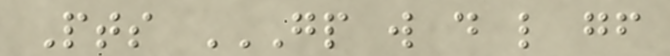Pts GP W D L GF
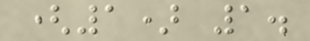(1) 1.
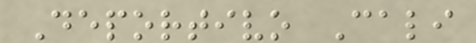Deportivo Cali
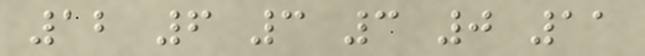12 6 3 3 0 11
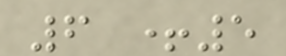6 +5
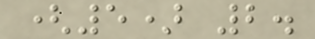(5) 2.
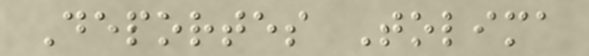Deportes Tolima
